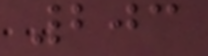203
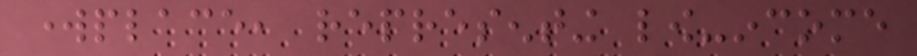workplace, representing low-income
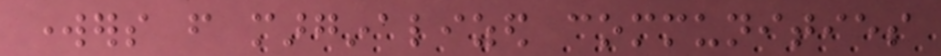workers from marginalized communities
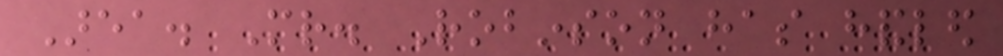Area. Mr. Robinson has handled
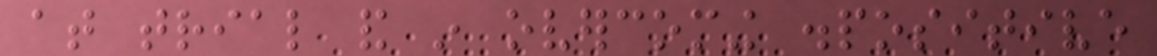at trial and in overcoming dispositive
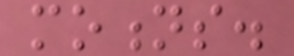motions.
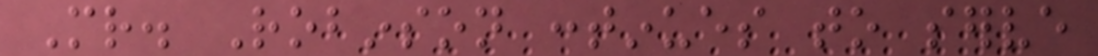Mr. Robinson continues to serve
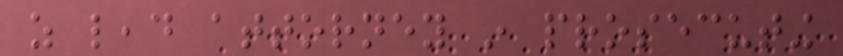as lead attorney in prosecuting
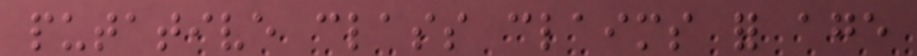putative class claims for age
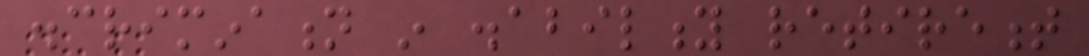discrimination in disability retirement
